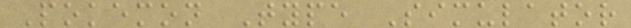Pokemon Type Simulator
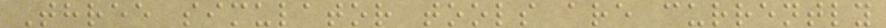Three simulator tools are currently
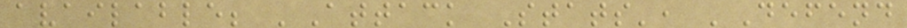available; 'Attack Stats', 'Defend
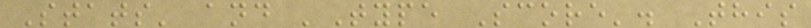Stats' and 'Type Score'. This
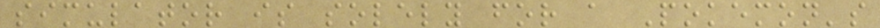simulator is solely for a Pokemon's
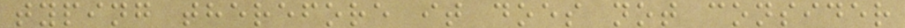typing therefore it does not consider
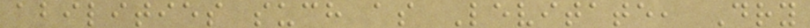abilities such as Levitate, Dry
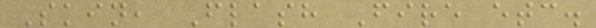Skin, Flash Fire etc.
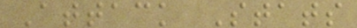Attack Stats
